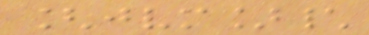[jvm]\
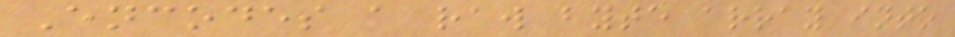Encodes a raw byte array into
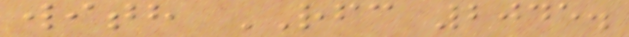with RFC 2045.
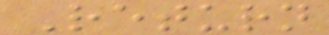Return
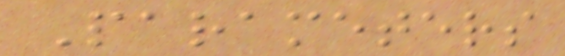Parameters
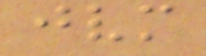jvm
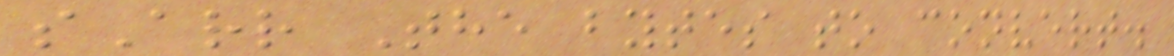sArr The bytes to convert.
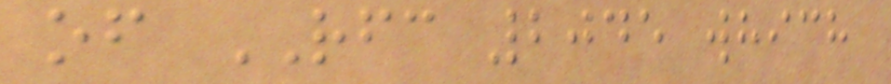of RFC 2045 which
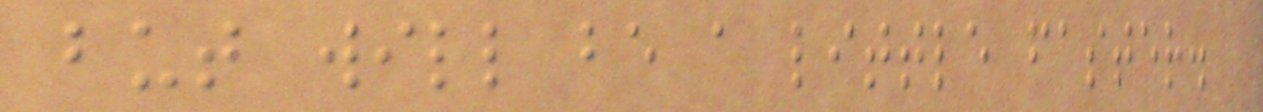but will be a little faster.
